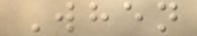When
